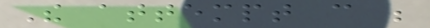The attempt can be
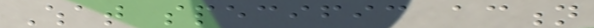What specific action
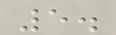5.
